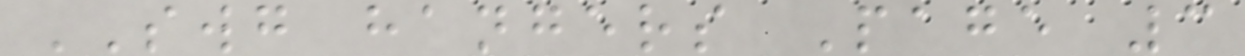SWG hangers Page 3
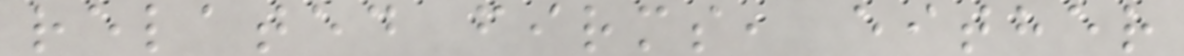related firms, either
